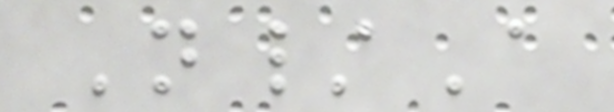N/A
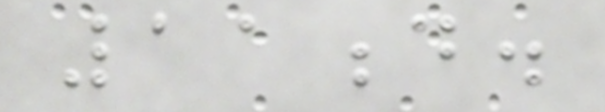11d.
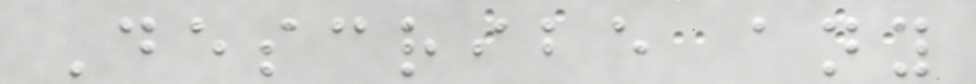Describe any
